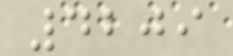4209
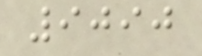9090
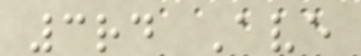3rd Ave
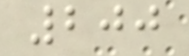200
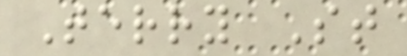Terry St
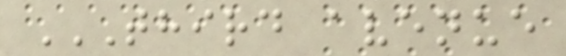THIRD AVENUE
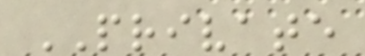PRIVATE
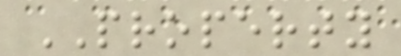PROPERTY
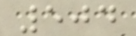504
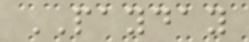PAYDAY
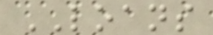LOANS
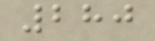280
